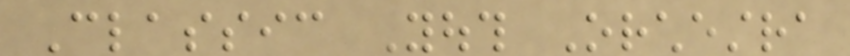Classic Youth Orchestra
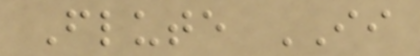Flute II
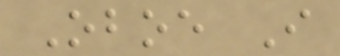Oboe I
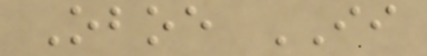Oboe II
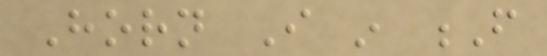Horn I in F
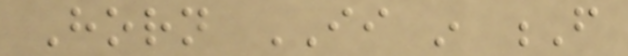Horn II in F
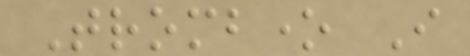Trombone I
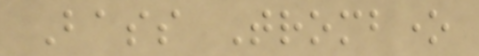Bass Trombone
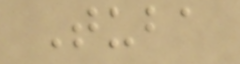Tuba
